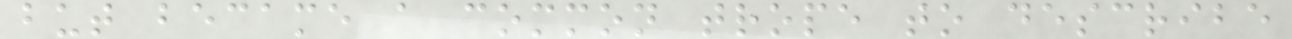but became a common trope to describe
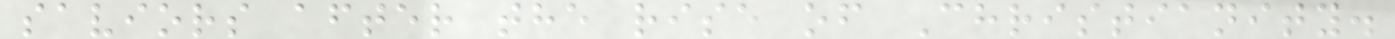saviors after the rise of Christianity.
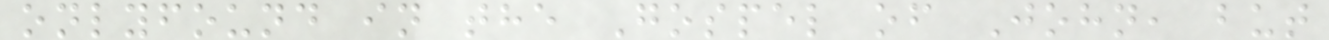onlyfound in the Gospel of John, but
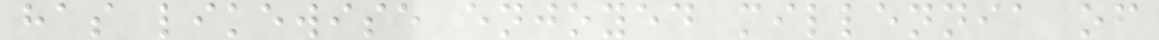has likewise enjoyed millennia of
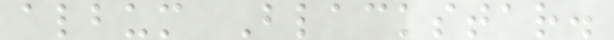album Blackstar.
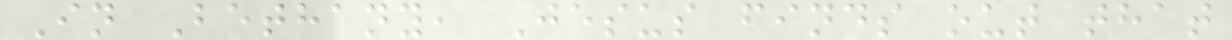In Bethany, Jesus finds out that
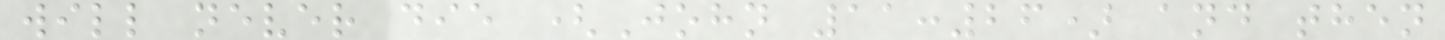will never die (John 11:26) and then
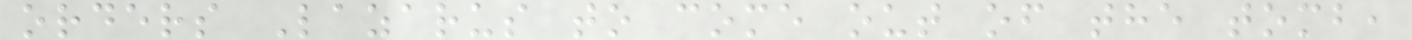orders Lazarus to come out of the tomb,
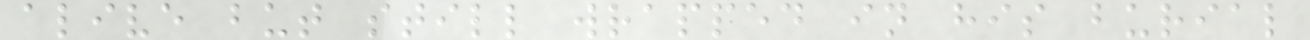alive but still wrapped in his burial
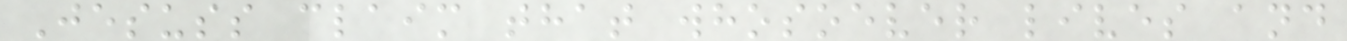Jesuss claim that whosoever lives and
